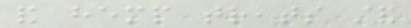and hemp treats stand
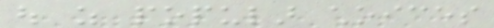out as popular choices
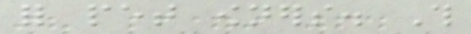for pet owners. This
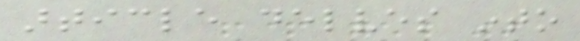article delves into
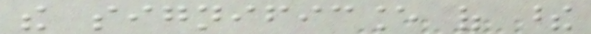the significance of these
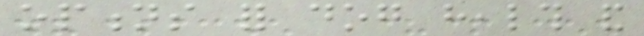options for dog health and
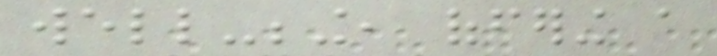well-being, offering a
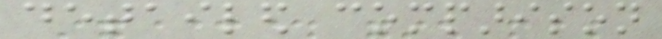detailed comparison
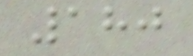180
